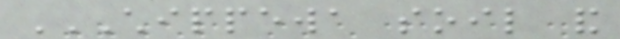CHIPPEWA SOIL AND
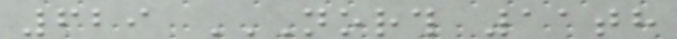629 NORTH 11TH
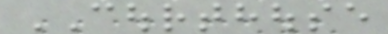COURTHOUSE
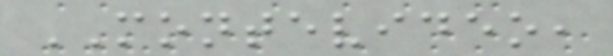MONTEVIDEO,
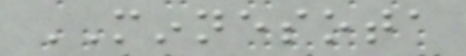MINNESOTA
